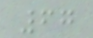67
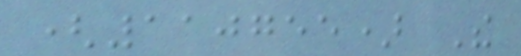(110755) The
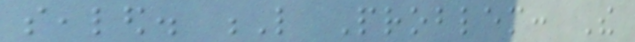sealed. L Problem: The
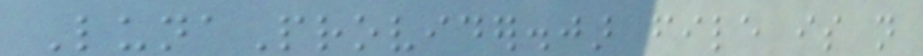LunaProvider.jar file is not
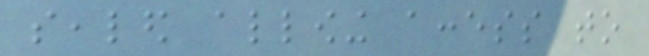sealed allowing access to
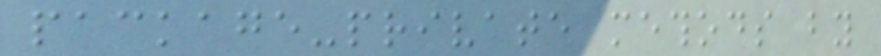package-private methods by
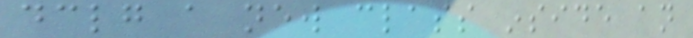declaring a new class inside an
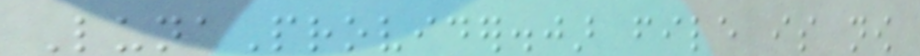LunaProvider.jar file is now
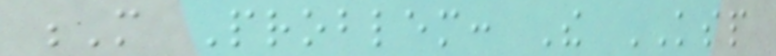M Problem: The KSP
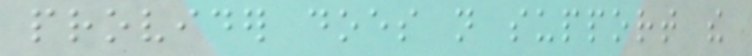provider does not support the
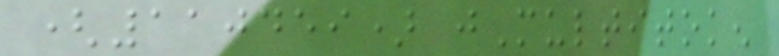(110459) jMultitoken
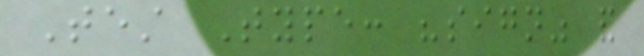Test Type: "sign" and
